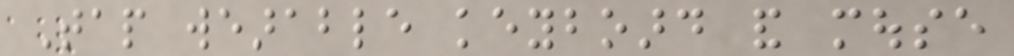Tap wearable keyboard and mouse
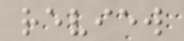review
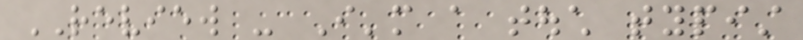REVIEW - I'm a touch typist
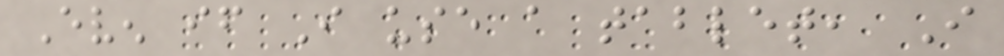Even if I use a tablet, I
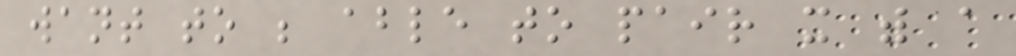want to be able to pair it with a
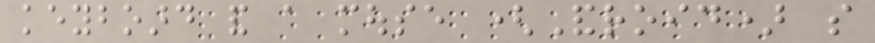keyboard and a mouse (Android) so
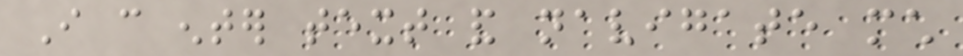I can enter text and navigate much
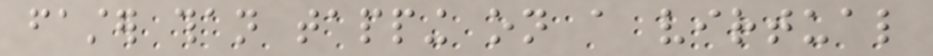faster than tapping on a virtual
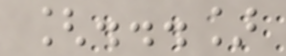[...]
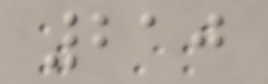210
